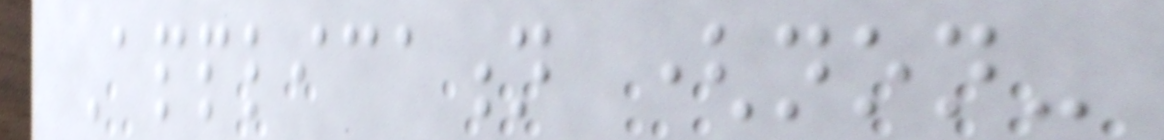Application (non-
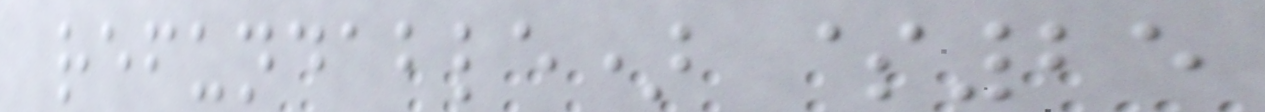refundable) $25
